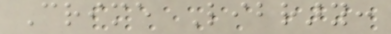Crime Library:
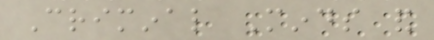Criminal Minds and
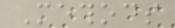Methods
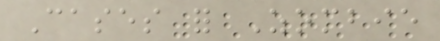Cases for Zombie
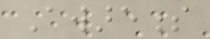Awareness
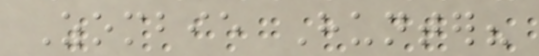Zombie Hunter?
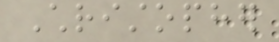Christopher
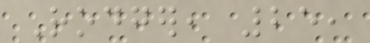Rodger, 25,
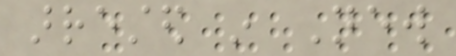arrested in New
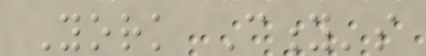York City's
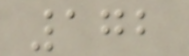172
